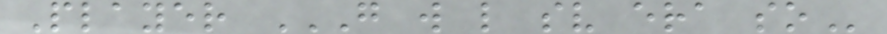Player G W L SV ERA SO
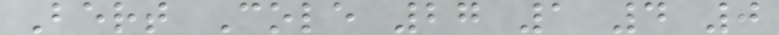Bert Cole 27 1 4 0
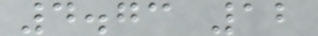4.73 12
